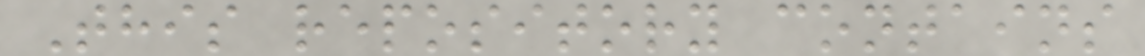This repository contains
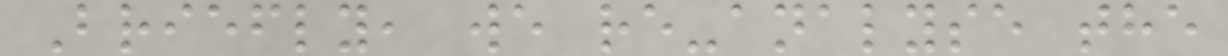Briefly, we re-analyse the
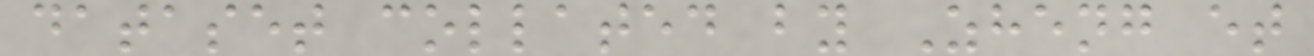dataset collated by Zheng et
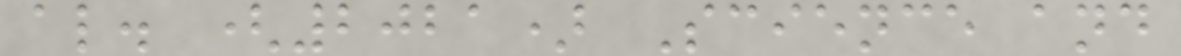al. (2021) Science and
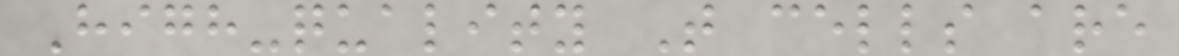High-quality T cells are
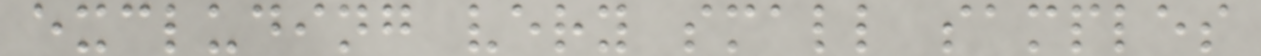excluding very small samples
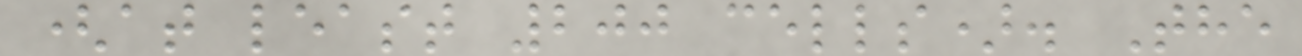(at least 200 cells). The
